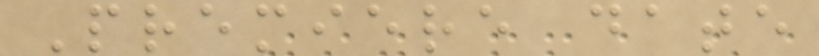Premiere date
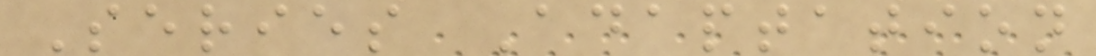Series Adaptation
